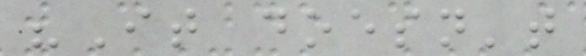"It doesn't
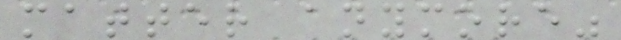matter anymore"
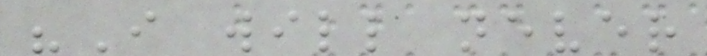"I will never
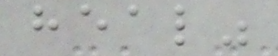heal"
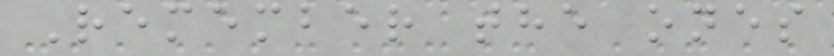Remember the ones
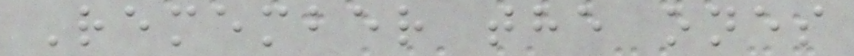Remember the ones
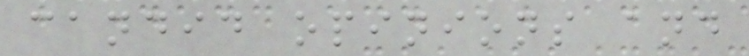candid opinions and
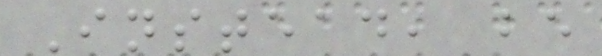Instead, be
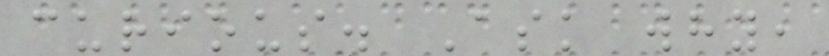curious. Ask why,
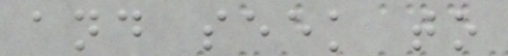and seek to
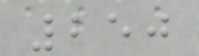250
